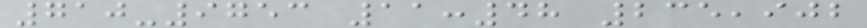710-9753 11:48 235,902
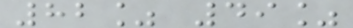82% 49%
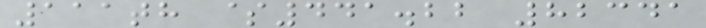111th $441.22 82341
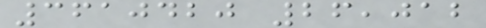3610420 26,012
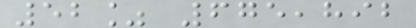52% 675,892
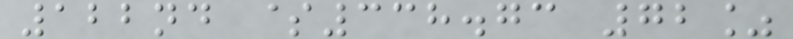122nd $338.73 72%
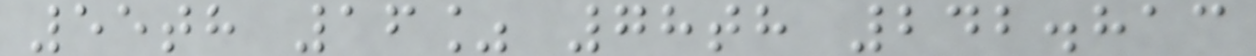55th 16% 78th 242.813
